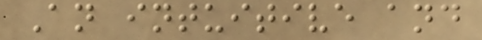An intuitive and
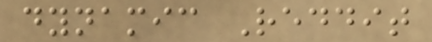dynamic Reddit
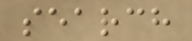search
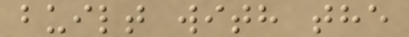built with the
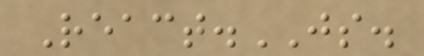React.JS.
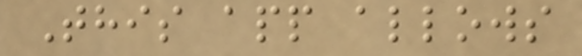This app allows
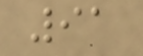91
